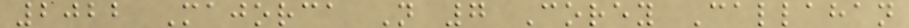2022 Majorca N 7 Corey Callahan
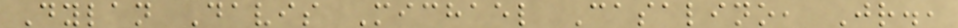Dylan Davis Michael Casalino, Jr.,
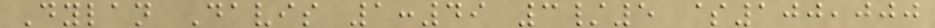Dylan Davis 1:49 3/5 $100,000
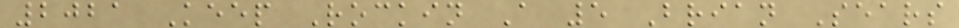2021 Keep Rockin A 5 Brian Sears
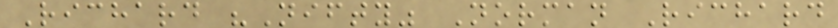Richard "Nifty" Norman Richard
